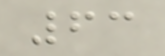63
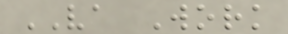VA Work
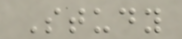Study
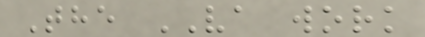The VA work
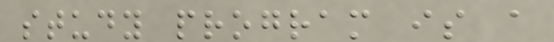study program is a
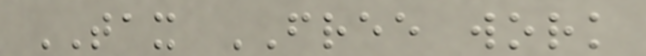TAX FREE work
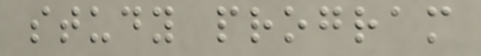study program
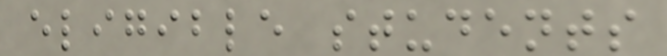eligible students
